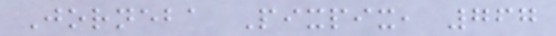Jorneba Pixpix, 767
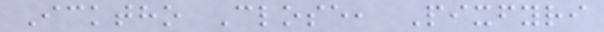Icktho Close, Pixfyri
